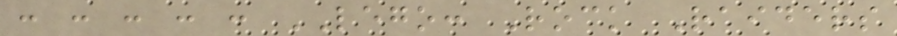: : : : : LEGO: Rock Raiders
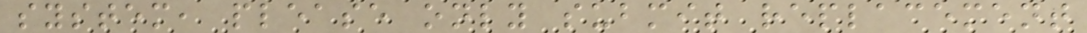system, please only submit replacement
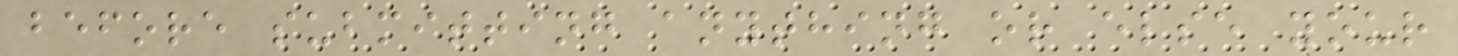before submitting anything or else your
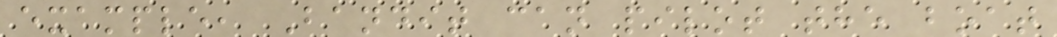example, Bandit can pilot the boat
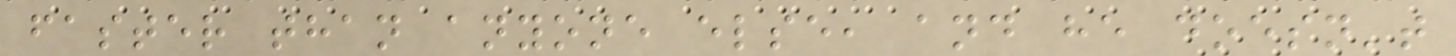faster than anyone else, and he doesn't
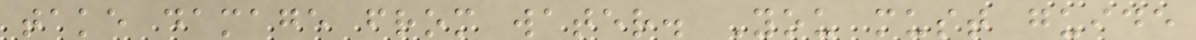take damage from water. You must guide
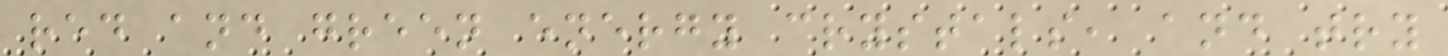red and green energy crystals, and try
